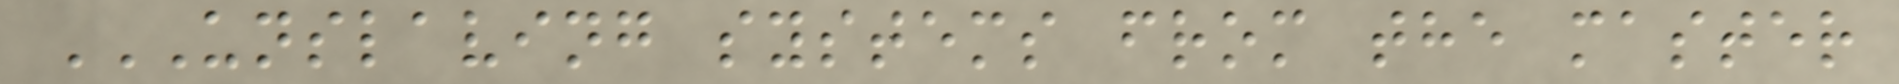UNSLAVING SYSTEMS FROM THE MASTER
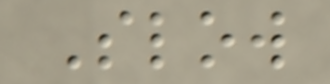Slow
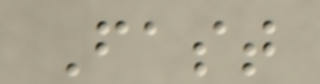Fast
